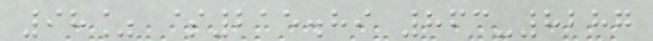98% $215.89 863-8287
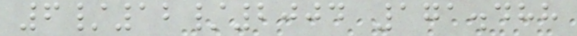6/12/2004 171.488
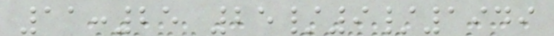11:25 25/9/1949
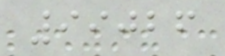99026
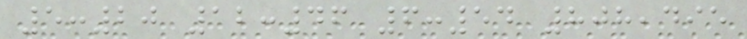5:20 12:46 6:54 808,495
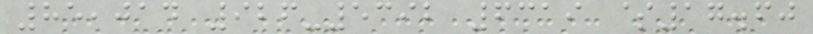85,014 926-5392 6319 $17.60
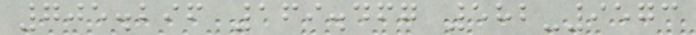705.296 169.467 582-9573
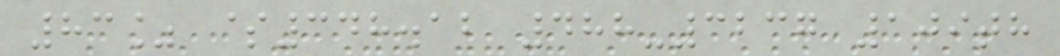83% $348.12 488-3237 109th
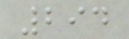294
